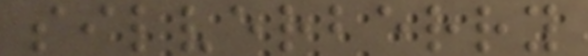silverberry
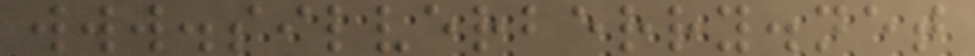www.silverberry.net
